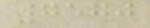7570
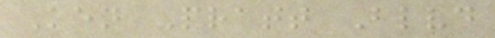Ken Pratt Blvd
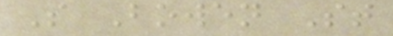S Bowen St
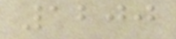1200
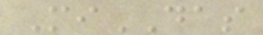MiDAS
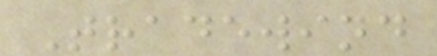Tradewind
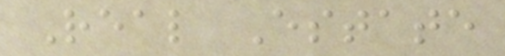Real Estate
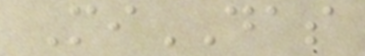MiDAS
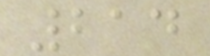214
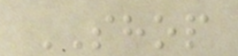SHOP
